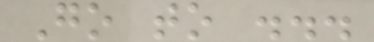Go to ...
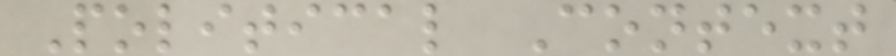Political Context
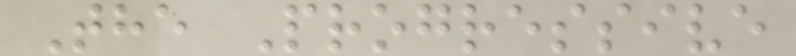The Progressive
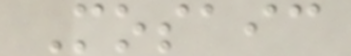Mosaic
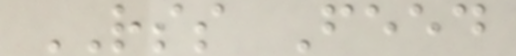RSS Feed
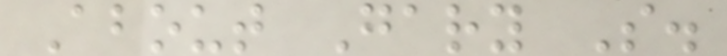About Gary S.
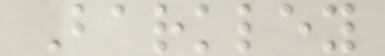Barkley
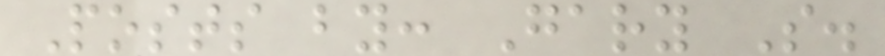Posts by: Gary S.
